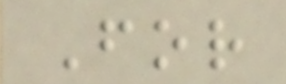For
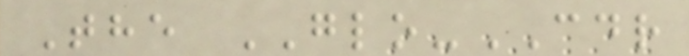The GLO-CDR
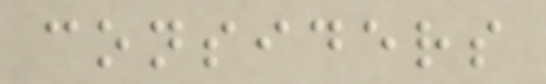considers
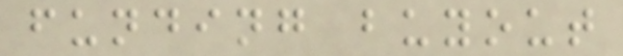funding buyout
